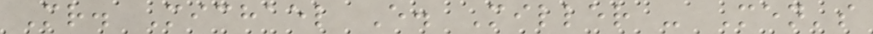Mr. Michael E. Miller - Men's
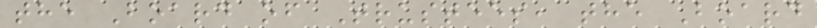the Board of Trustees, the Board
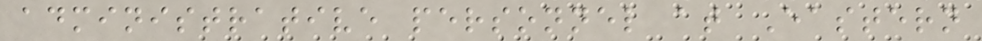administrative personnel at Eastern
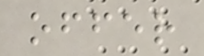offer
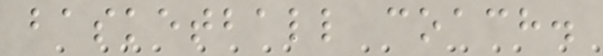basketball coach.
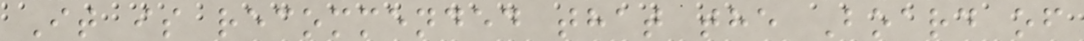It is recommended that the Board of
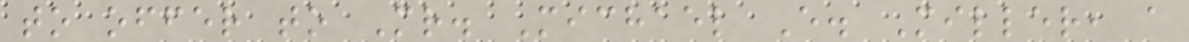to offer to Mr. Michael E. Miller, a
